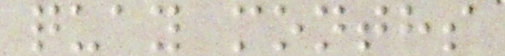quay months
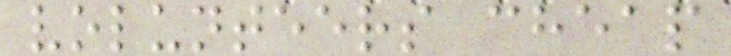volunteers cheap
